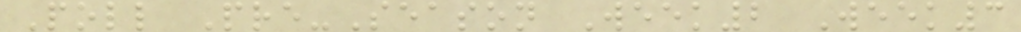Poll Pre-Season Week2 Week3
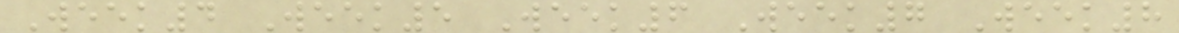Week4 Week5 Week6 Week7 Week8
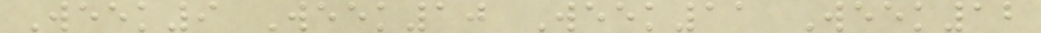Week9 Week10 Week11 Week12
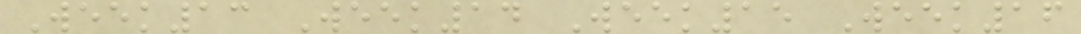Week13 Week14 Week15 Week16
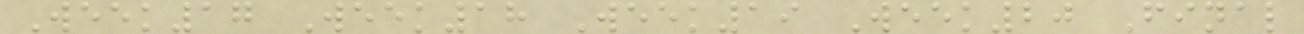Week17 Week18 Week19 Week20 Final
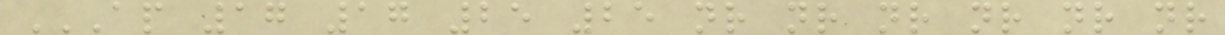AP 17 17 25 25 NR NR NR NR NR NR
